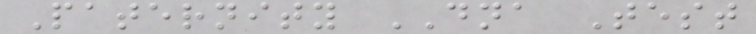Paternity DNA Test
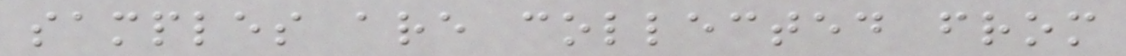samples are collected from
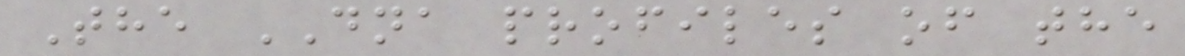The DNA profiles of the
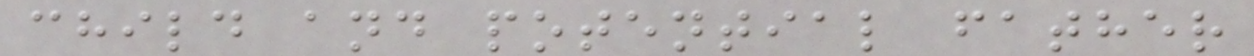child and potential father
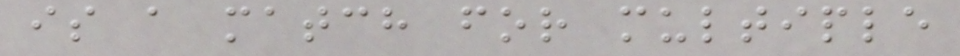is a match for multiple
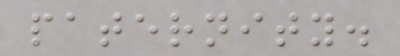paternity.
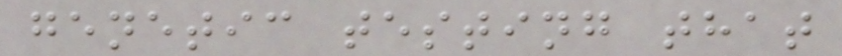genetic testing that
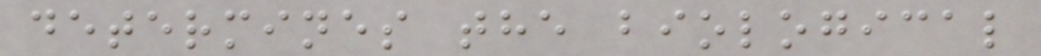determines the biological
